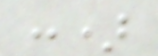:)
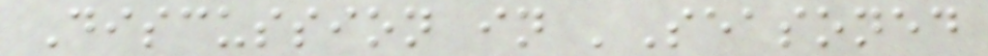Discussion in 'Seasoned
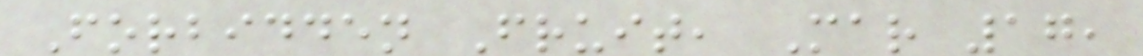Forbidden Fruit, Mar 17,
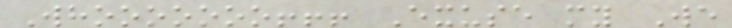Whooooooo!!! Exuse my We
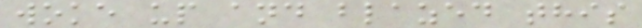woke up and blazed this
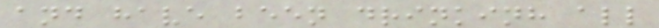and have been drinkinh all
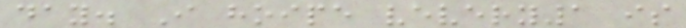day. I hoipe vevery1 is
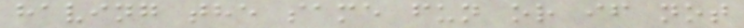having the same fun or if not
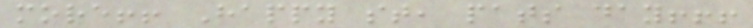more!! Happy st, pats day!!!
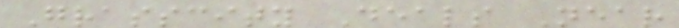Grasscity Deals Near
